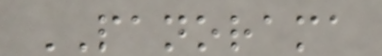PANORAMA
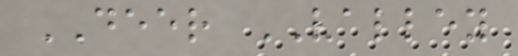DEER VALLEY
